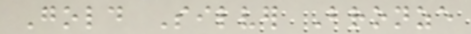Gold Silver Bronze
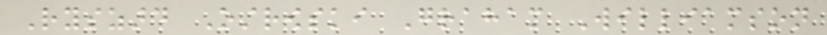Ryszard Ostrowski Graham Williamson
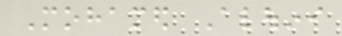Mohamed Alouini
